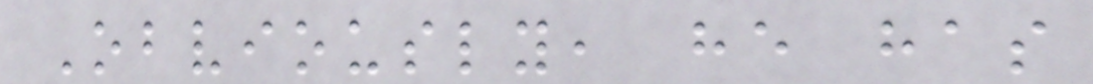Obviously, he has
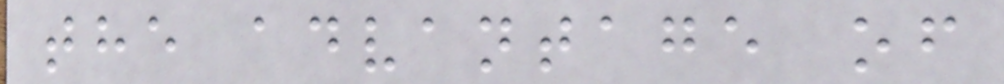the advantage of
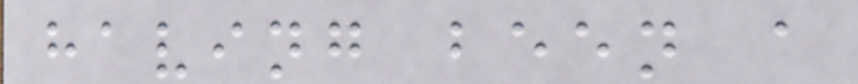having been a
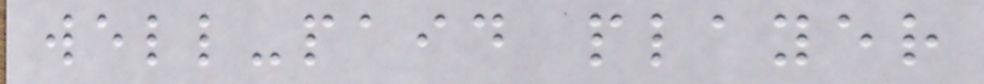well-paid player
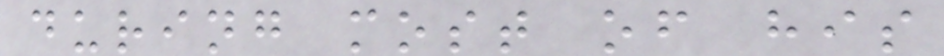during most of his
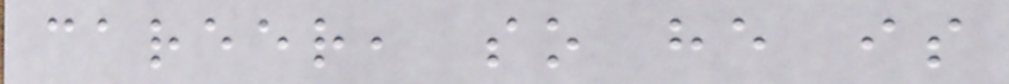career, so he is
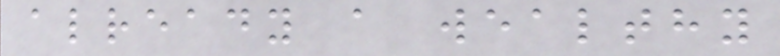already a wealthy
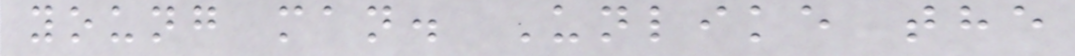young man. Unlike the
